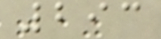293
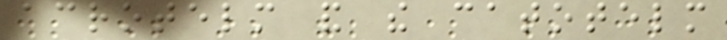acrotelm and the catotelm
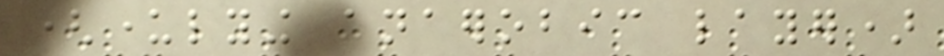(underlying anaerobic layer)
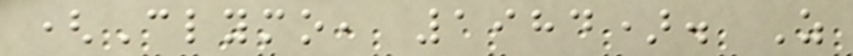(Clymo, 1984). As
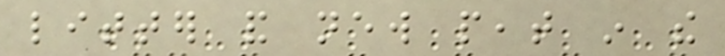litter and new peat in the
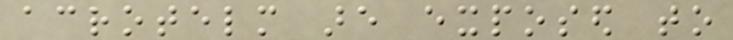acrotelm are exposed to
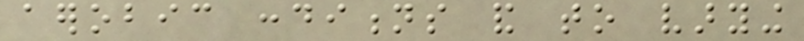aerobic conditions and to varying
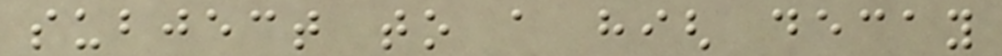subject to a high decay
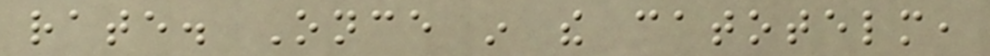rate. Once in the catotelm,
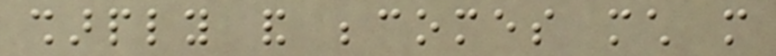sharply and becomes much more
